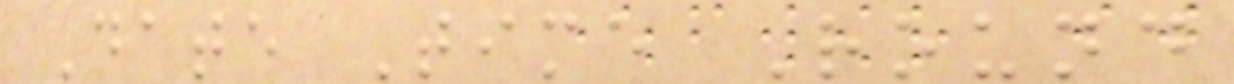Date Time Round
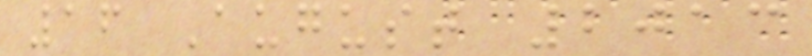16 August 2013
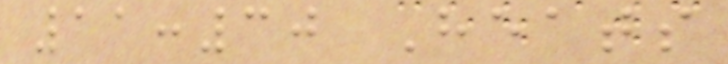11:30 Heats
